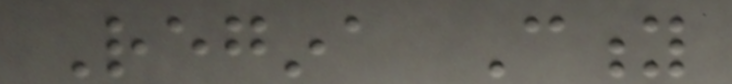Regina City
